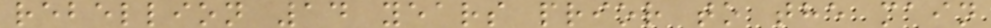rebellion 14 years prior to the main
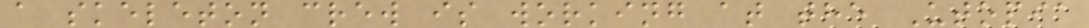a skeleton crew is working at the Utopia
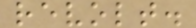revolt.
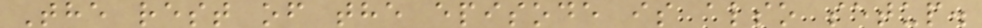The rest of the episode is also setup.
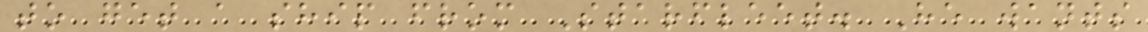to get a ship from Starfleet. He wants
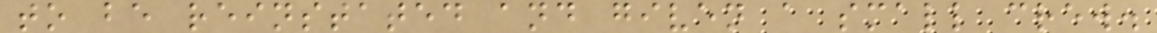to be reinstated and given a small crew.
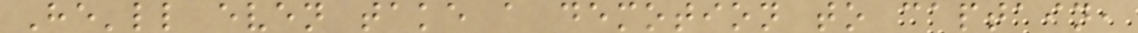He'll even take a demotion to captain,
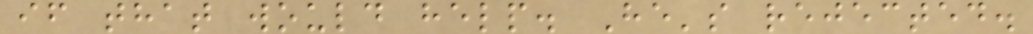if that would help. He's rejected.
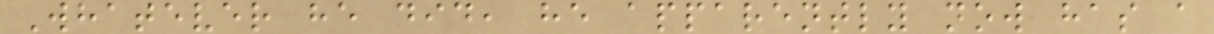Whatever he did, he apparently now has a
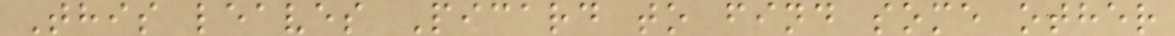This leaves Picard to find some other
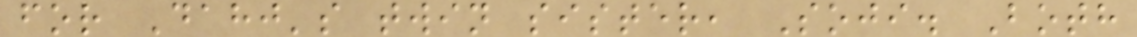for Dahj's twin sister, Soji. Both
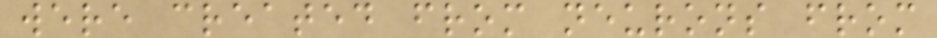were created from neurons from
